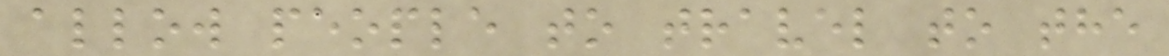allow people to travel to the
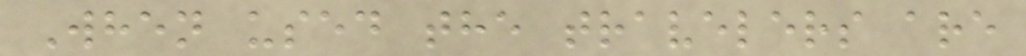When used the travelers are
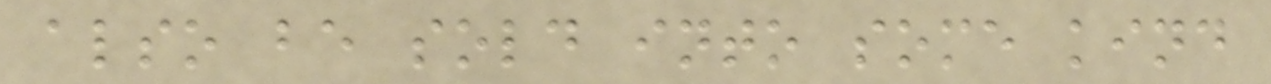also be sold into some kind
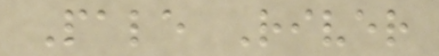Pale River
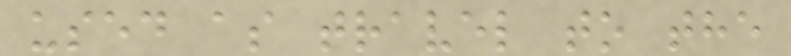used as travel to the
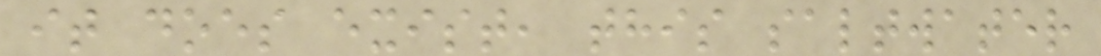it does exist, this saltwater
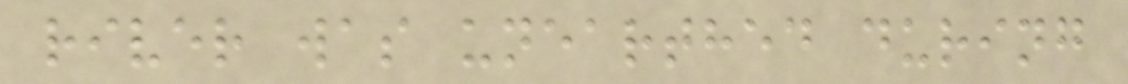river was unearthed during
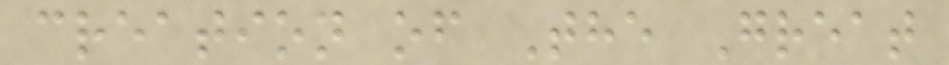creation of The Great
